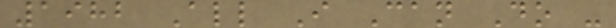1982 All I Can Do -
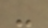-
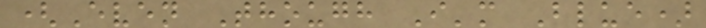(Even Though I'm Blue)
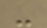-
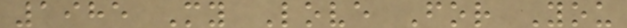1985 My Love For You
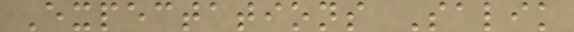Expectations Salik
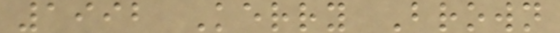1992 Kerry Brown
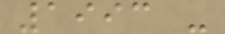1993 -
